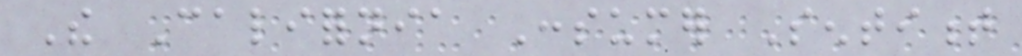The California Consumer Sentiment
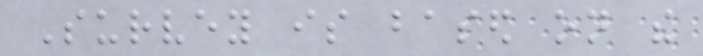Survey is based on the
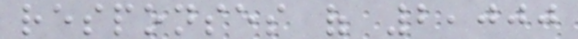responses of 2,000
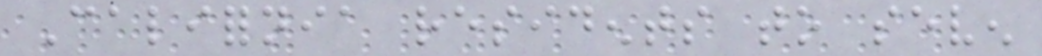California residents to seven
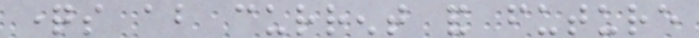questions about current and future
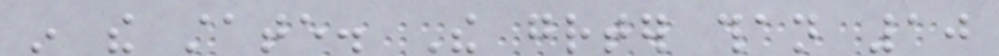in the state. The greater than 10
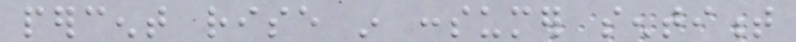percent rise in consumer sentiment
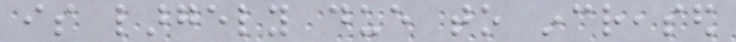is largely due to increased
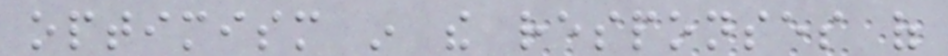optimism in the responses of
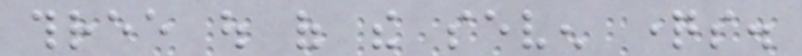three out of the seven questions.
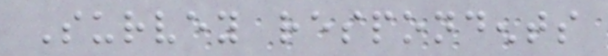Survey respondents
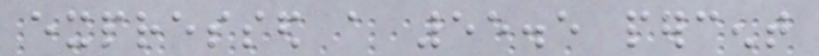expressed a 55.5 percent
